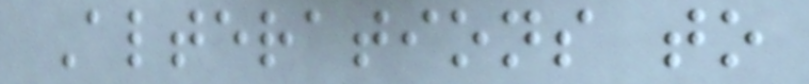Alterations to
